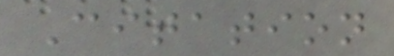Citation
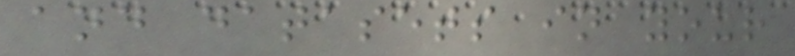and datasets in your
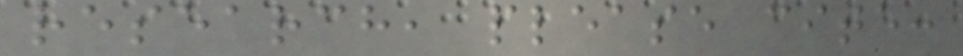research, please cite:
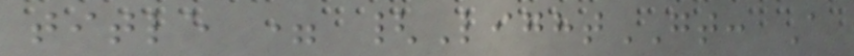title = {LightGT: A
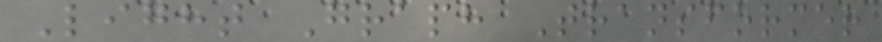Light Graph Transformer
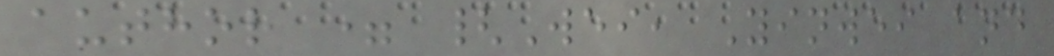author = {Wei, Yinwei and
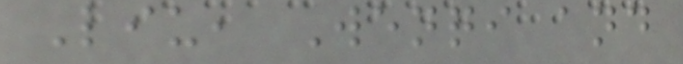Liu, Wenqi and
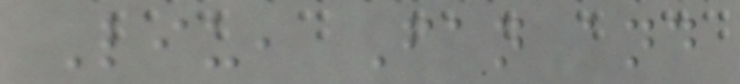Liu, Fan and
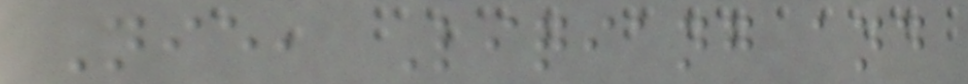Nie, Liqiang and
